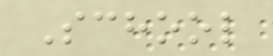School
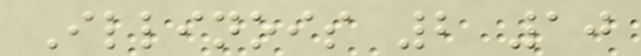Illinois 2 10
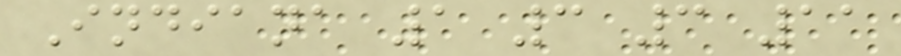Indiana 1 3 3 11
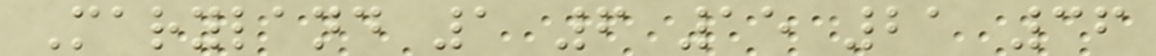Maryland 1 6 15 21 36
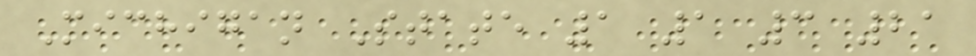Michigan State 1 1 3 21
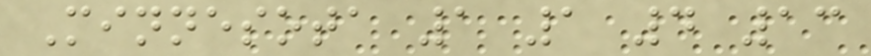Minnesota 1 1 4 13
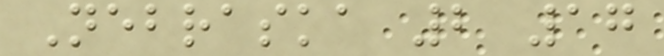Nebraska 2 17
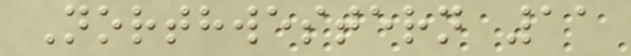Northwestern 11
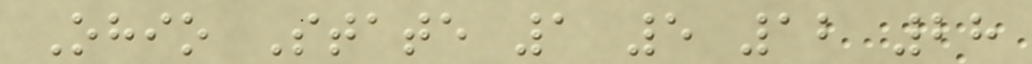Ohio State 1 5 12 28
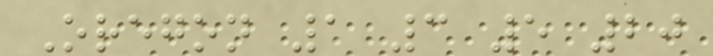Oregon 1 3 5 20
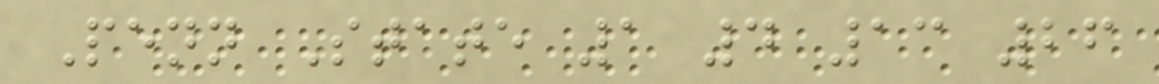Penn State 1 4 13 26
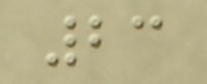23
